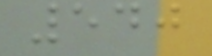540
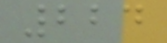224
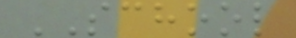SCHOOL
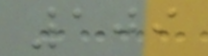109
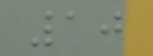10
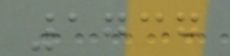1737
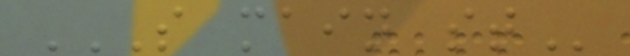S MAIN ST
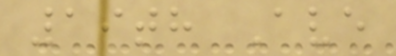19th Ave
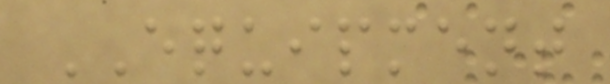EQUIPMENT
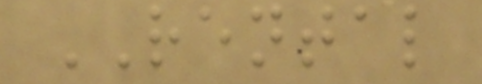RENTAL
